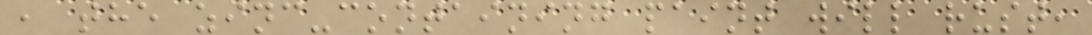, the zinc-containing paint will rust,
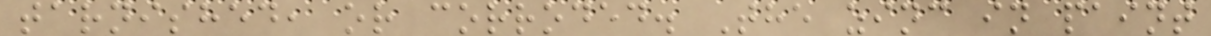tarnished, or corroded. The zinc in paint
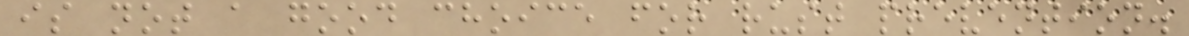is not a good choice for rust prevention.
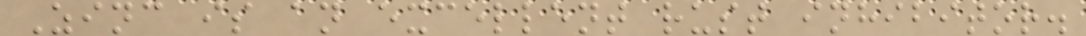Zinc is an excellent rust inhibitor.
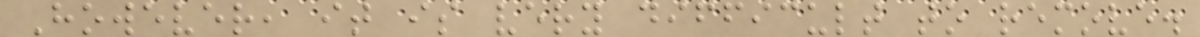However, it is very difficult to remove.
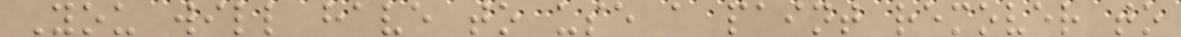You will have to use a paint remover to
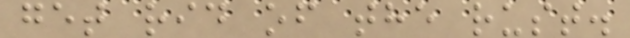get rid of the rust.
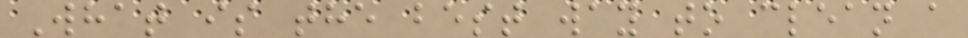What is the best way to clean a
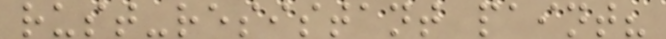rust-resistant paint?
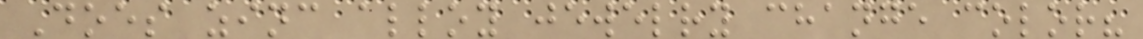Does zinc alloy jewelry change color?
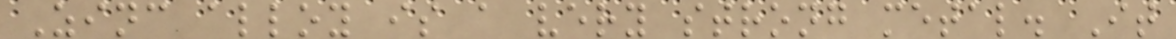Zinc alloy is a very strong metal. It
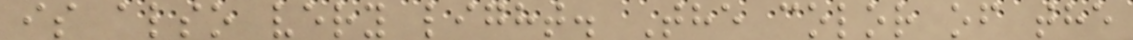is also very light. The color of the
